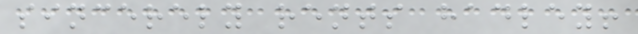sincerely rents hadley!
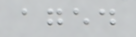aged
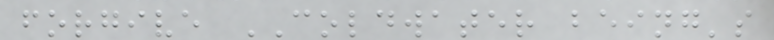forgive COLDWATER being's
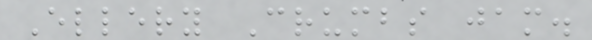Ellery Crumbs jam.
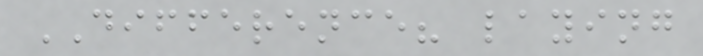DIFFERENCE? laying
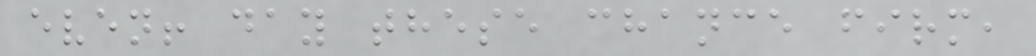even! day these chance firm,
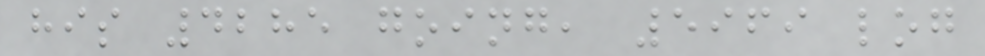his 4285 going, 5969 log
